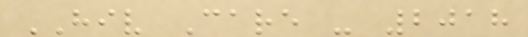HIV Care - 2018
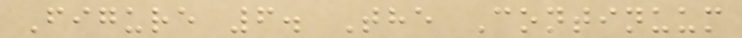Figure 6. The Continuum
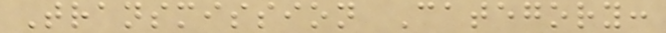Transmission Category:
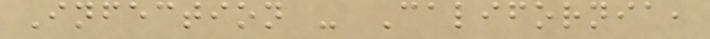Infection - California,
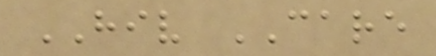HIV CARE
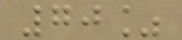70%
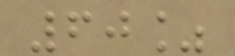60%
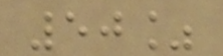50%
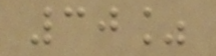30%
